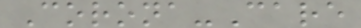Corona-Care
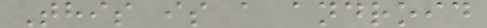This is a android
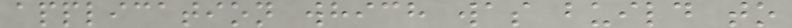application which was build to
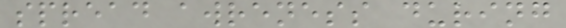spread awreness during
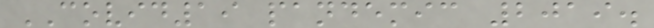COVID19 pandemic 2019.
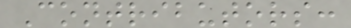Contributors:
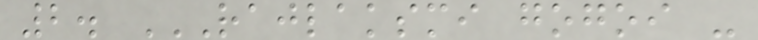2. RAJLAKSMI GOGOI -
